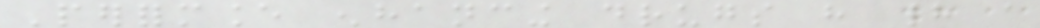Performance enhancing drugs have had a
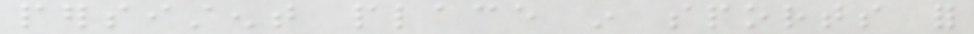persistent place in sports for
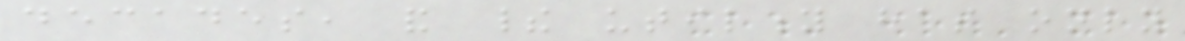decades, and their utility has only
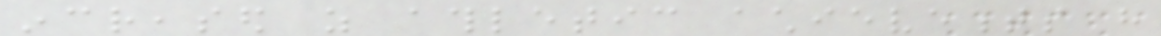increased as athletic achievements have
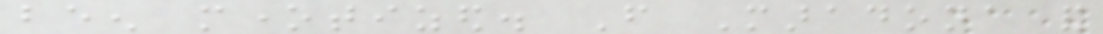been monetized. From Maradona and
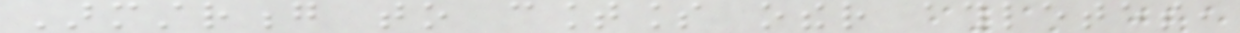Armstrong to countless other athletes,
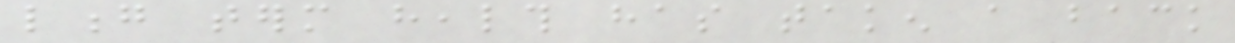long term health has taken a back
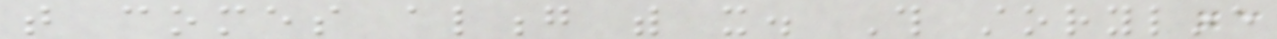that comes along with it. This storyline
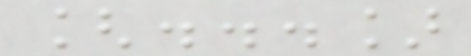[...]
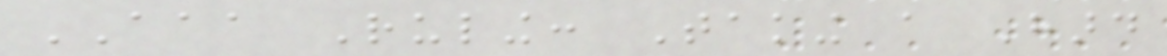AAA Ruling: Taking a Hard
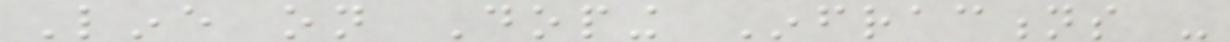Line on Doping Infractions -
